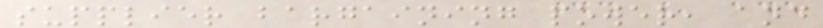supplier bargaining power, and
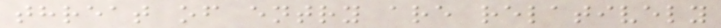threat of entry are relatively
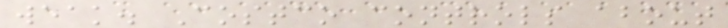weak. Costco controls about
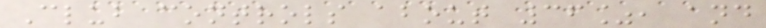Club controls about 36%, and
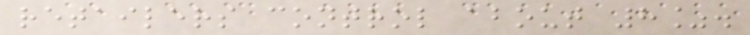retailers control about 8%.
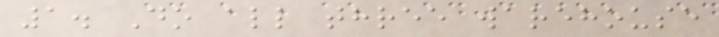1. Do all three warehouse
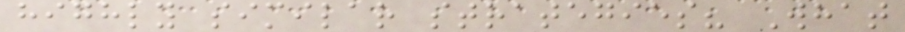highly similar strategies? What
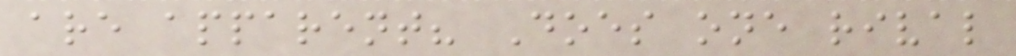are apparent? Does one rival
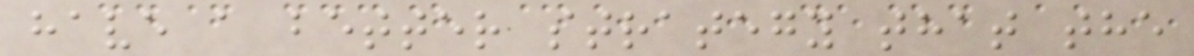have a better strategy that the
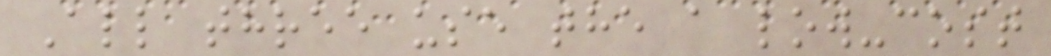All three use the a low-cost
